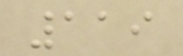119
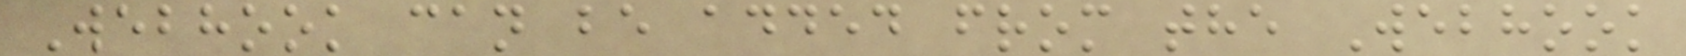Webhook can be added from the Webhook
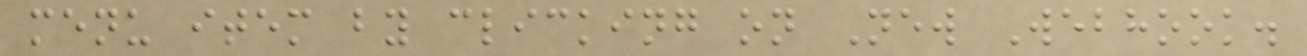menu item by clicking on New Webhook.
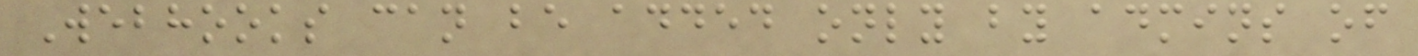Webhooks can be added only by admins of
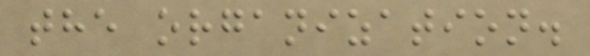the organization.
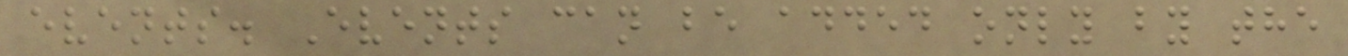events. Events can be added only by the
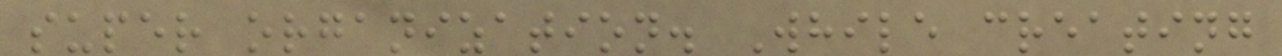super organization. While creating
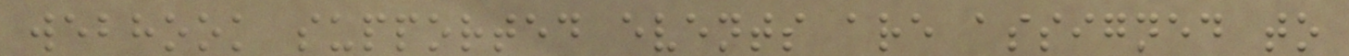webhook supported events are assigned to
